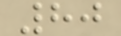80
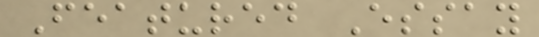Featured Essay
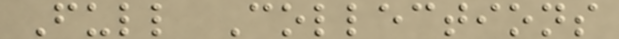Full Collections
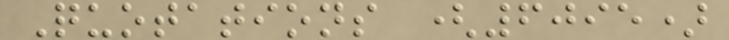Quotations (6095)
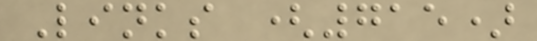Links (715)
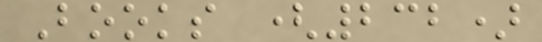Books (232)
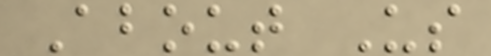About Us
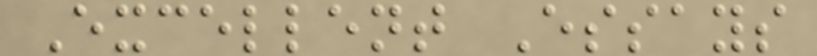Excellent Essays
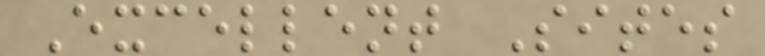Excellent Sites
